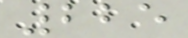225
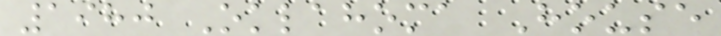1980 Oklahoma House
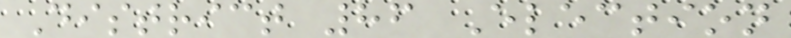District 86 Election
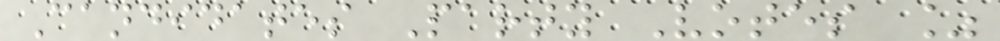Candidates Party Votes %
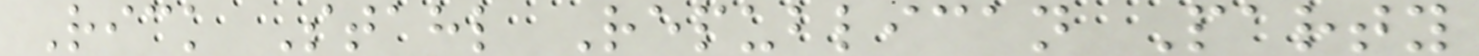Rick Stahl Republican Party
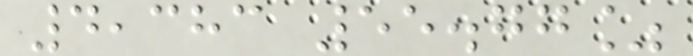4,383 55.77%
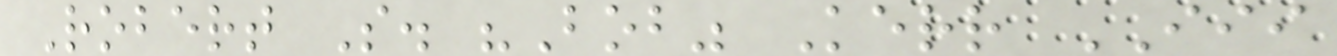Robert S. "Bob" Kerr III
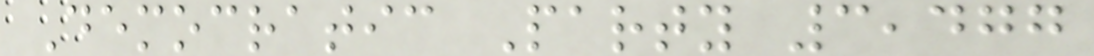Democratic Party 3,477
